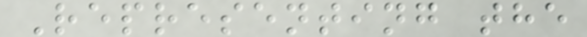Representing the
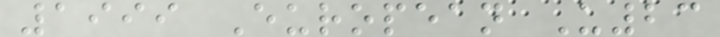1999 European U23
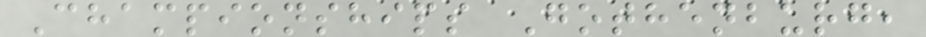Championships Gothenburg,
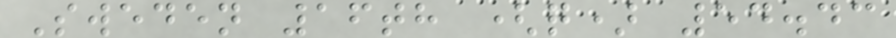Sweden 16th (q) 54.43
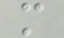m
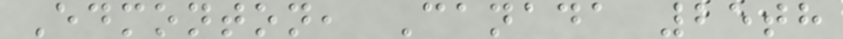Edmonton, Canada 25th
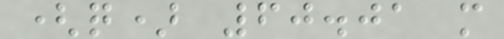(q) 60.01 m
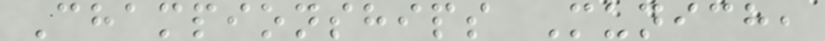Championships Munich,
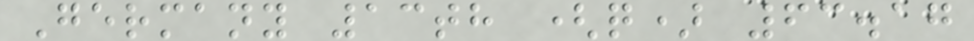Germany 13th (q) 63.17
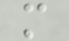m
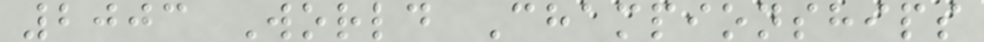2003 World Championships
